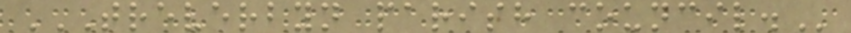TREVERBYN PARISH COUNCIL.
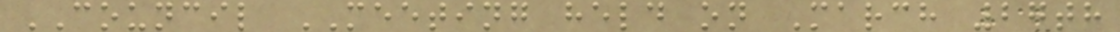COUNCIL MEETING held on March 27th
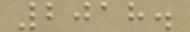2018.
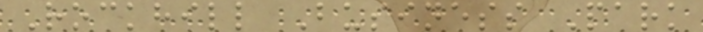Rockhill Business Park
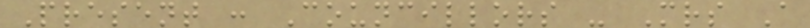Present : Councillors - Mrs A
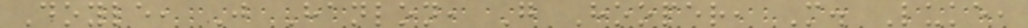Doyle, J Hanlon, G Hooper, M. Luke,
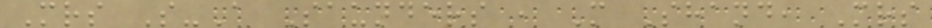Mrs S-A Saunders , M Shand, Mrs
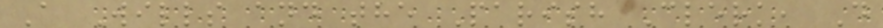A Wills and the Parish Clerk, D
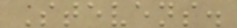Stevens.
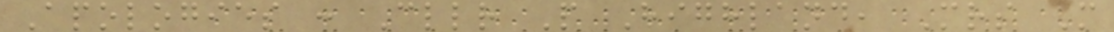Apologies : Cllr P Highland, Mrs M
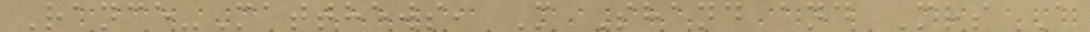Rance-Matthews, M Shand and Mrs A
